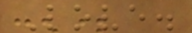Love.
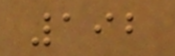192
